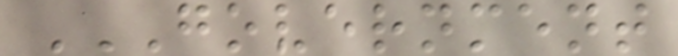GOVERNMENT
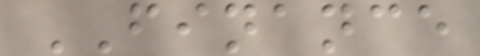FINANCE
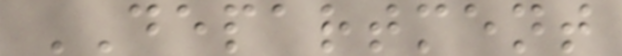DEPARTMENT
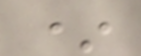*
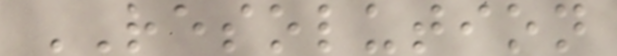RESOLUTION
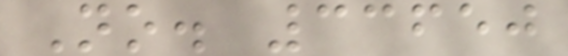No. 33650
